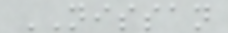NISSAN
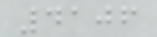4106
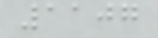1107
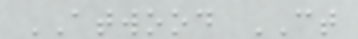ATWOOD CT
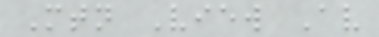Mtn View Av
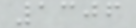1306
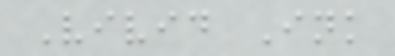Vivid Ink
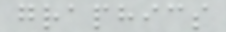graphics
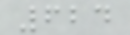624
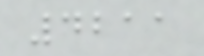4211
